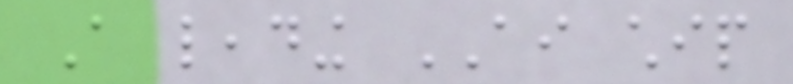A leading AI chip
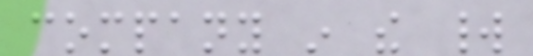company in the world
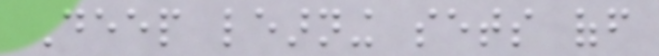Deep learning sets off
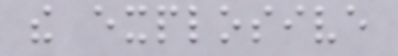the explosive
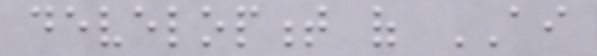development of AI
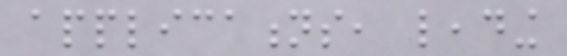applications, leading
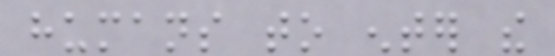humans to enter the
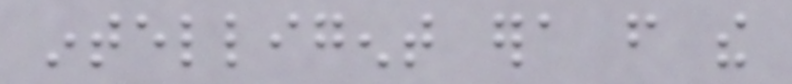intelligent era from the
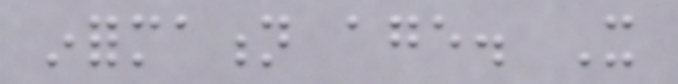information age. It
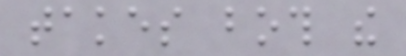takes both the
